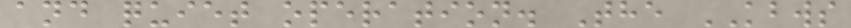and quiet operation. The KBWS
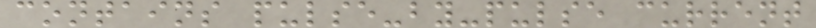contains pulse-by-pulse current
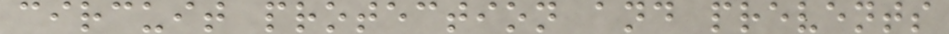circuit protection and prevents
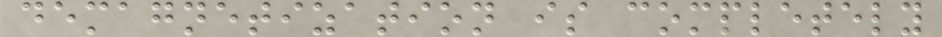demagnetization is completely
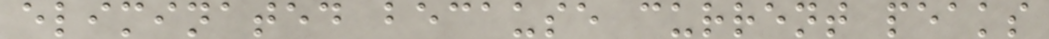eliminated because current peaks
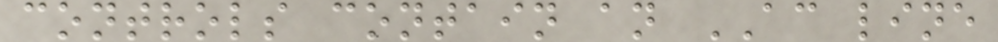controls contain an AC line
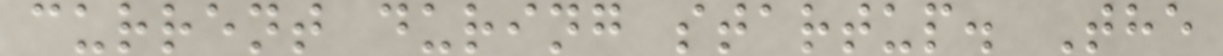current during startup. The
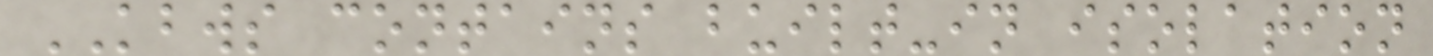KBWS contains built-in isolation
